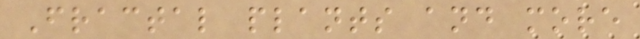Fractal plants and more
